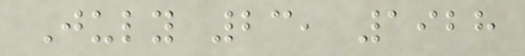July 23, 1928
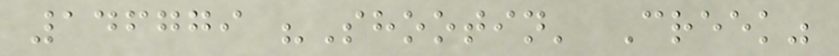146779 "Shootin' Creek"
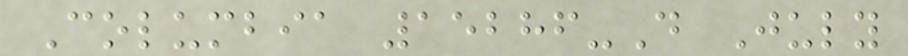Columbia 15286-D July
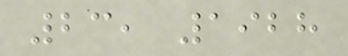23, 1928
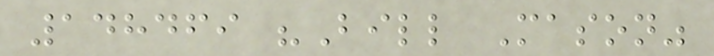148469 "Bill Mason"
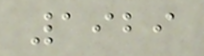1929
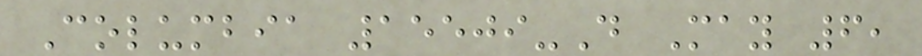Columbia 15509-D May 6,
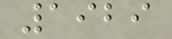1929
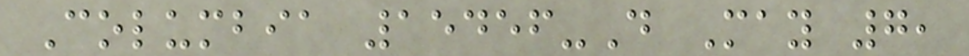Columbia 15456-D May 7,
